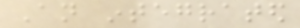An integrated
